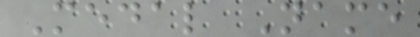Medal Name
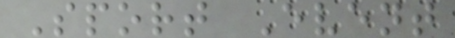Sport Event
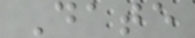Date
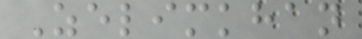Zelimkhan
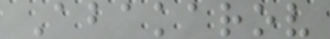Abakarov
